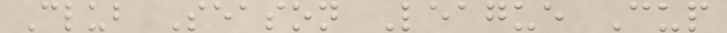Club Season League Cup
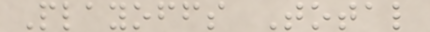Playoffs Total
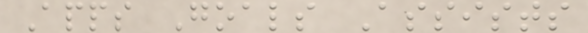Apps Goals Assists
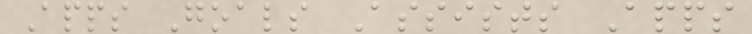Apps Goals Assists Apps
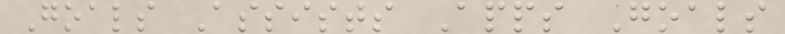Goals Assists Apps Goals
